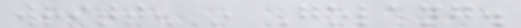written in Golang.
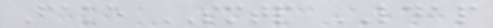Fake SMTP LDAP
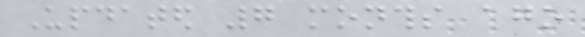Updated 7 months ago
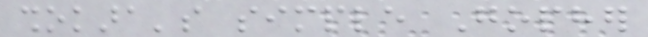shokara's simple Gopher
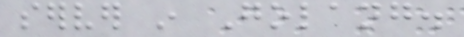server in Golang.
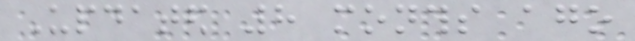Updated 8 months ago
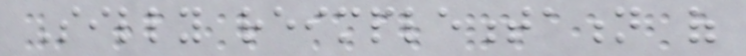Silly reimplementation of
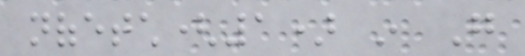nofetch(1) in Go
